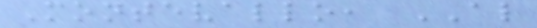Montevallo, AL
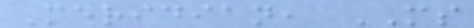Meridian, MS
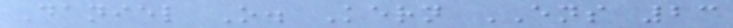Daniel O. Kern ENS 23
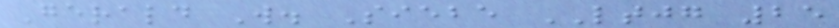Gerald W. Siebe LTJG 25
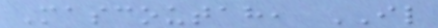Mascoutah, IL
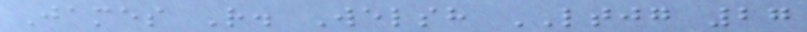James R. Welsh LTJG 27
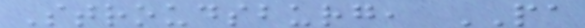Stroudsburg, PA
